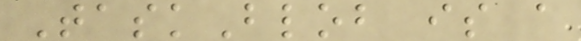TaskBlob is a
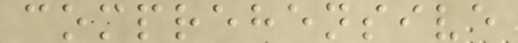comprehensive
